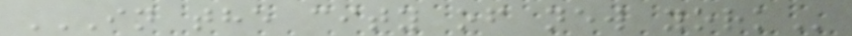IN THE CITY OF NEW YORK
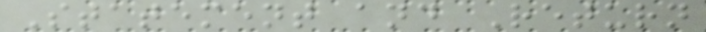Statement and Return
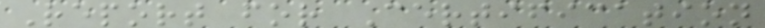Report for Certification
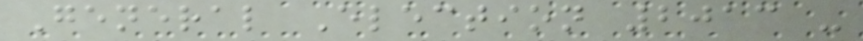General Election 2013 -
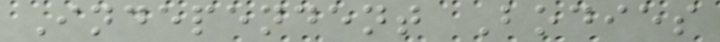Independent Bodies
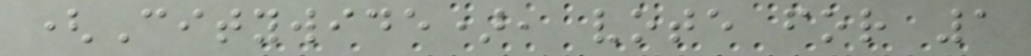(Citywide), vote for 1
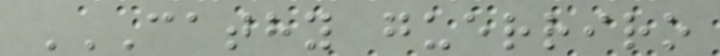CATHY GUERRIRO
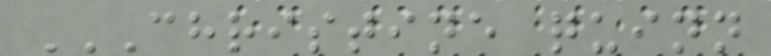CHRISTINE QUINN
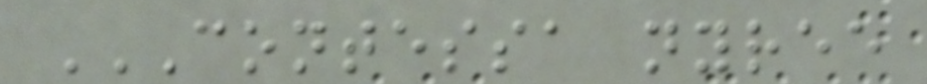CONTESSA NYREE
